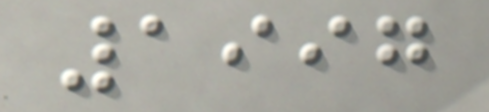1997
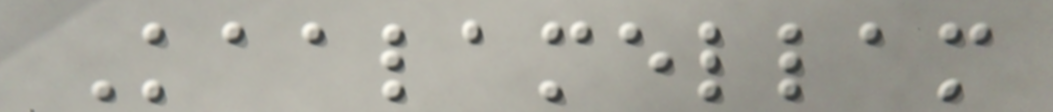Kaalamellam
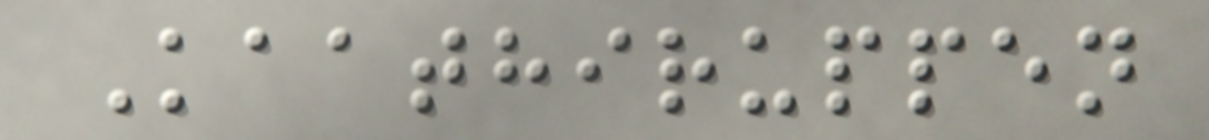Kaathiruppen
